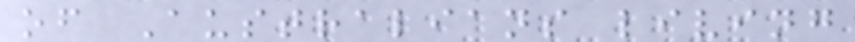of Australians living
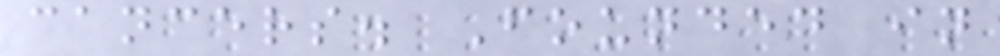cancers. Founded in
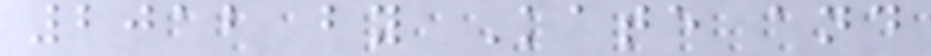2012 by Kate and
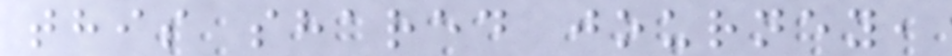this shared journey,
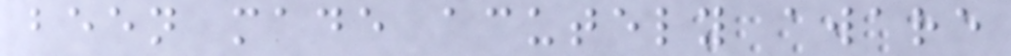been made acutely aware
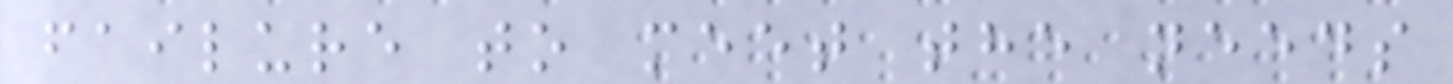failure to meet the needs
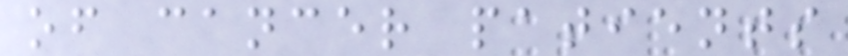of cancer patients
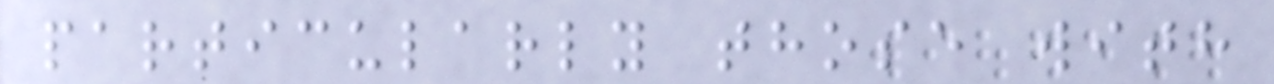particularly those with
